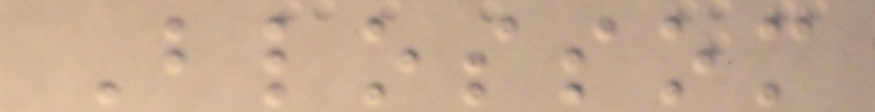Blossom
